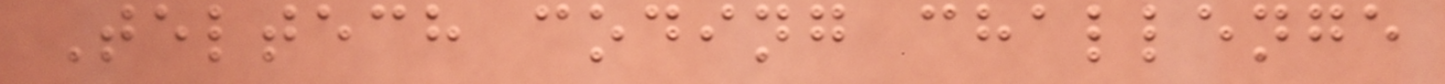Teltech coding challenge
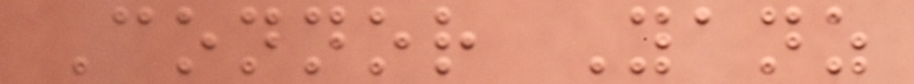Connor Yanz
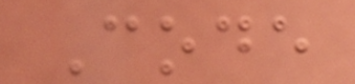Code
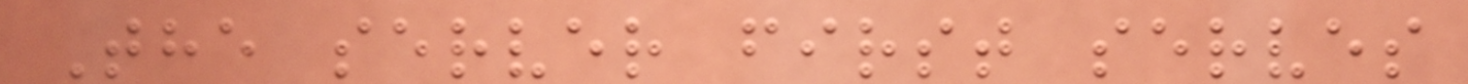The server first serves
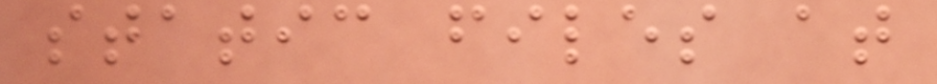static files at
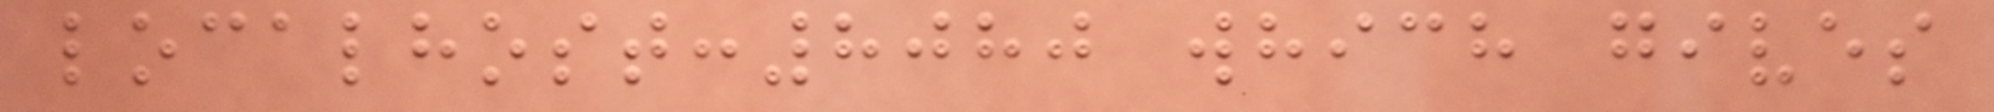localhost:8080 which gives
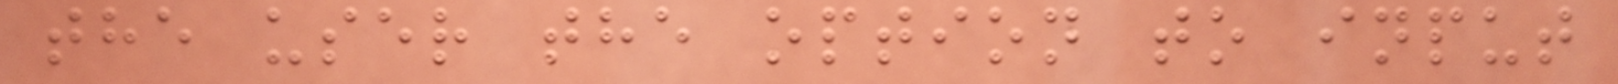the user the option to input
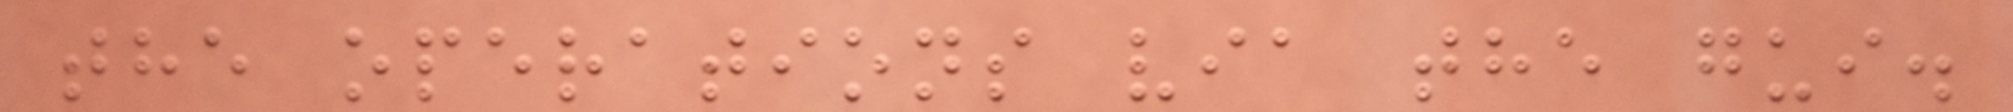the operations via the gui.
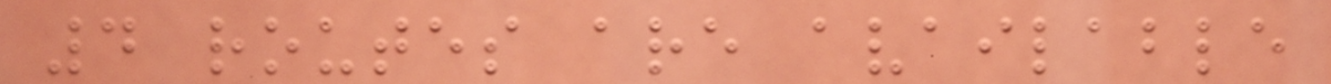4 routes are available
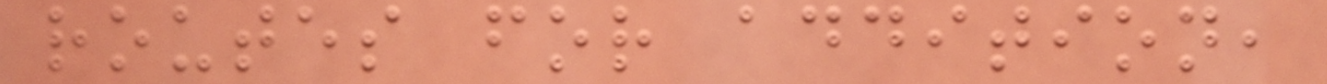routes for addition,
